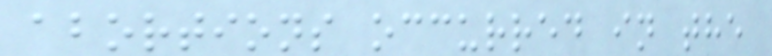abortions occurred in the
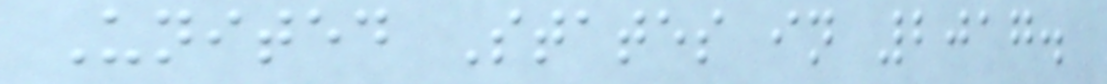United States in 2017.
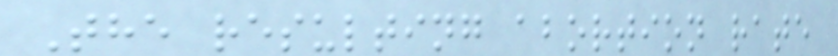The resulting abortion rate
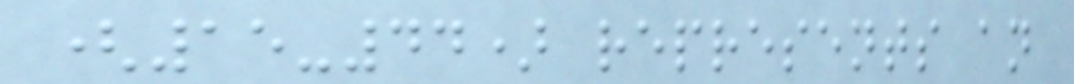(15-44) represents an
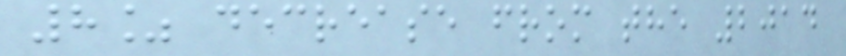8% decrease from the 2014
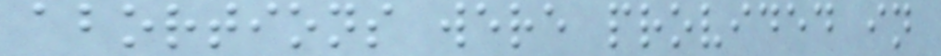abortions were provided in
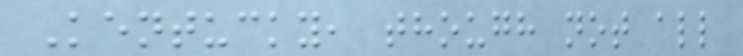Kentucky, though not all
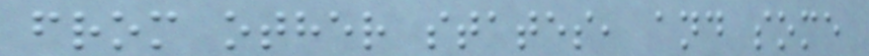from other states, and some
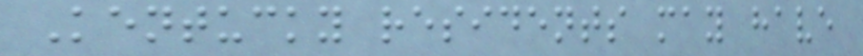Kentucky residents may have
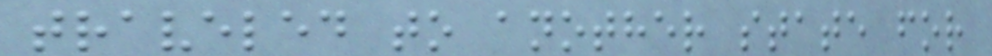traveled to another state for
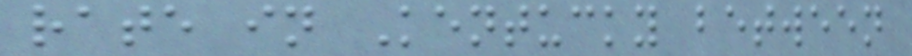rate in Kentucky between
